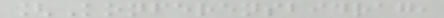[Konferensbidrag,
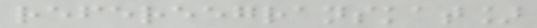refereegranskat]
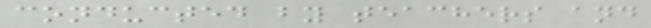conducted by teachers and
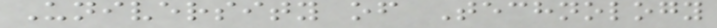University of Technology
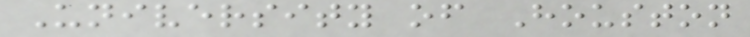University of Houston
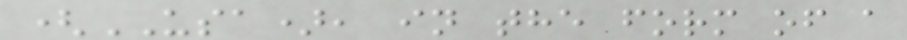(USA), in the form of a
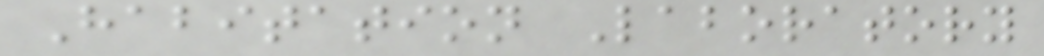Habitation Laboratory
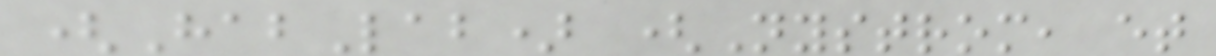(HabLab) (Nystrom, et
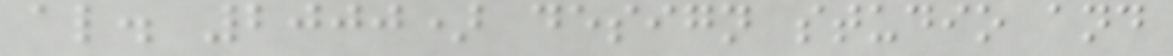al. 2000) design studio and
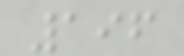196
